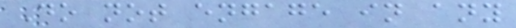Do not engage in any
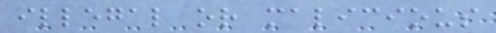illegal or malicious
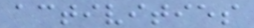activities
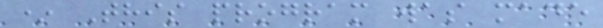* This program was made
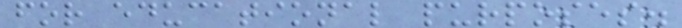for educational purposes.
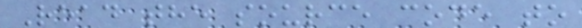Read the source code to
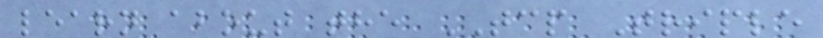learn about the TCP Triple
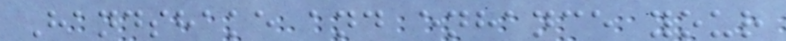Handshake and enhance your
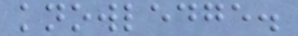knowledge.
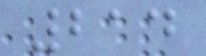214
